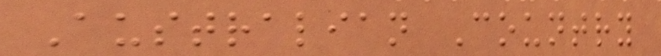Australian Country
